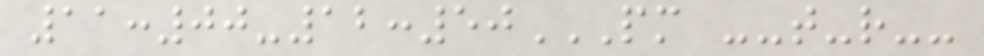11:00-12:50PM --T-R--
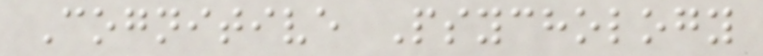Cognitive Psychology
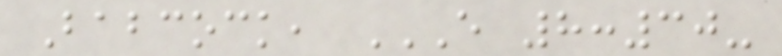Babcock, E 8:30-
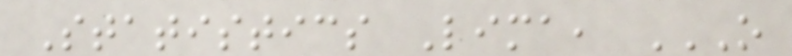Statistics Lima, O
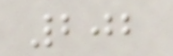202
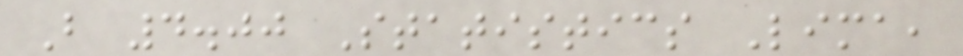B 4.00 Statistics Lima,
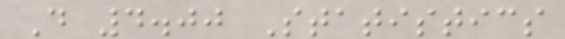D 4.00 Statistics
